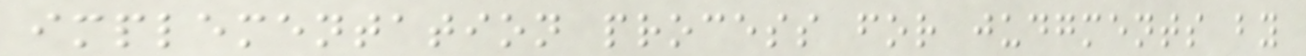implementation process for judgments by
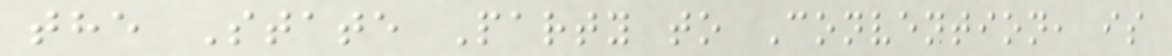the State Party to Convention, is
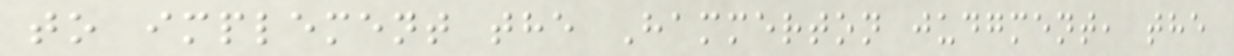to implement the Hammerton judgment, the
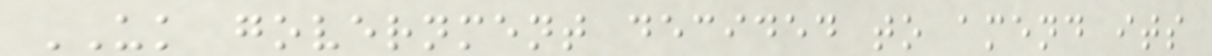UK government decided to amend its
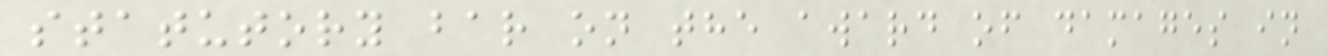statutory bar on the award of damages in
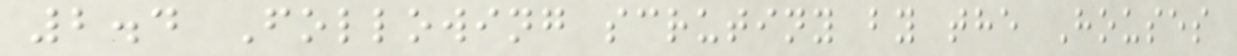2.4 Following scrutiny by the Houses
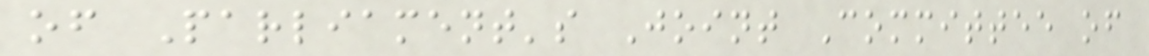of Parliament's Joint Committee of
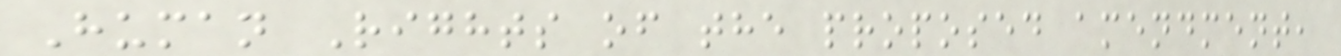Human Rights of the proposed amendment,
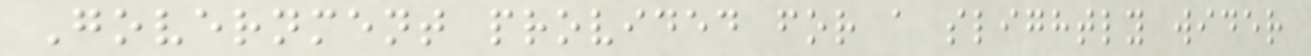Government provided for a slightly wider
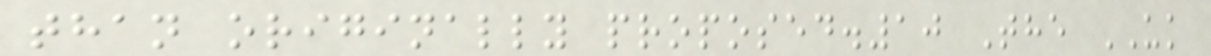than originally proposed.10 The UK
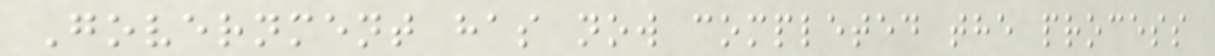Government has now completed the process
